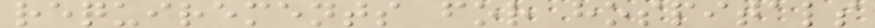requirements for hospitals
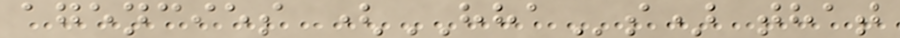agencies (HHAs) that
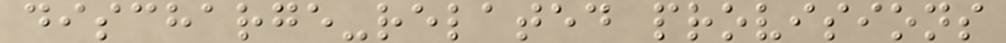discharge-related provisions
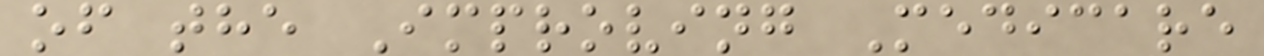of the Improving Medicare
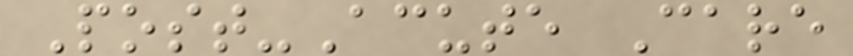Post-Acute Care
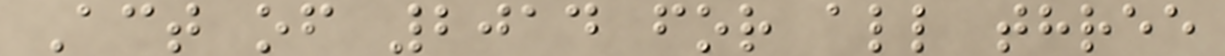Act of 2014 for all three
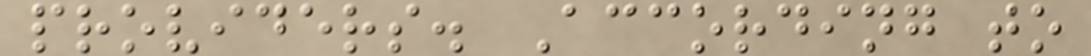providers. According to
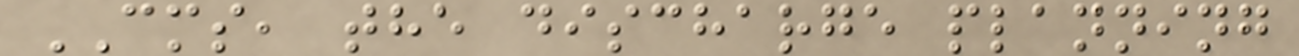CMS, the discharge planning
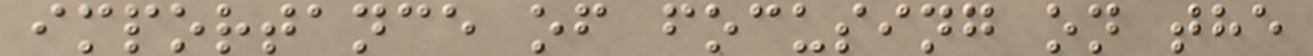importance of focusing on the
